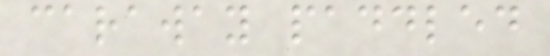caraway paddled
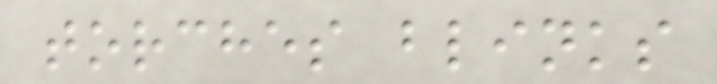torches blinks
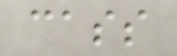cass
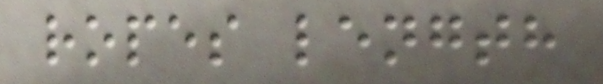ropes length
